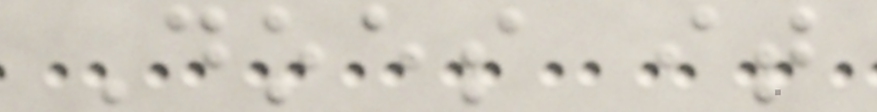Does it
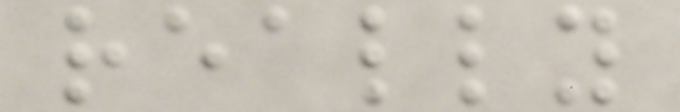really
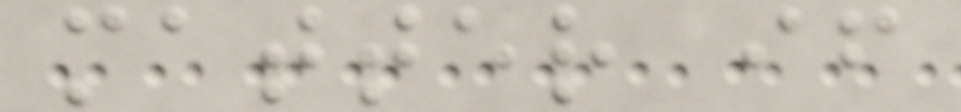matter if
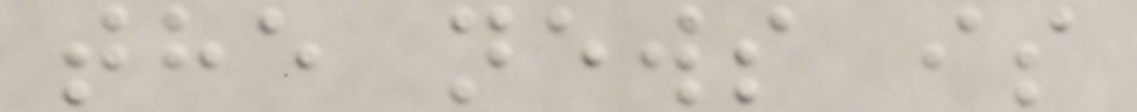the news is
